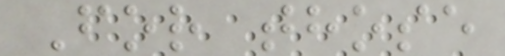For those
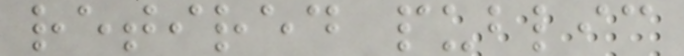retired public
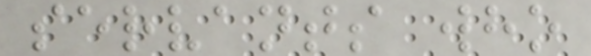servants who
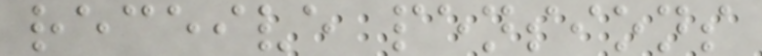receive pensions
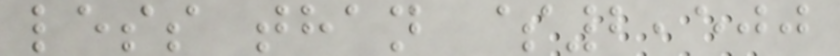less than $2,500
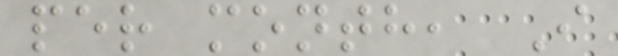per month, I
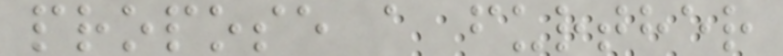propose a further
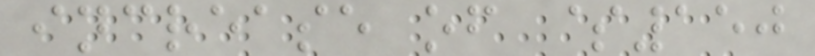increase of $150
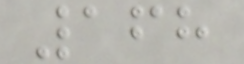168
